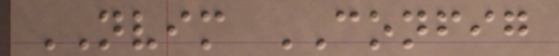NVIM CONFIG
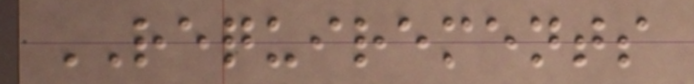REQUIREMENTS
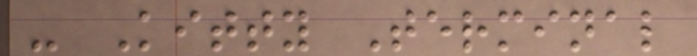- Kitty Terminal
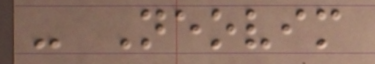- Neovim
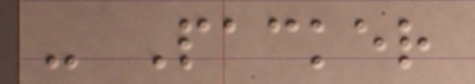- Packer
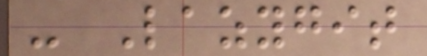- Lazygit
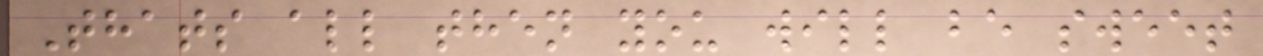Thats all then you will be sweet
